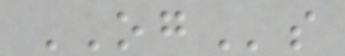OGs
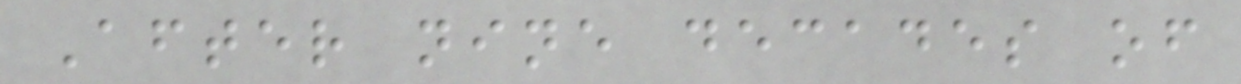After nine decades of
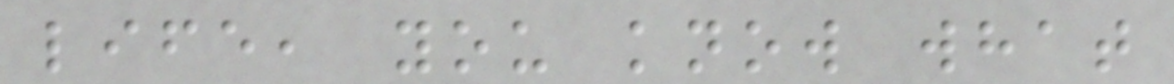life, you know what
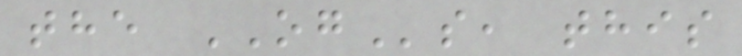the OGs, this
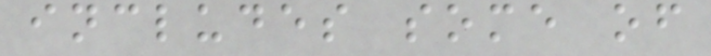includes some of
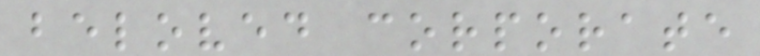beloved corporate
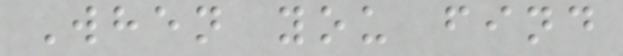When you find
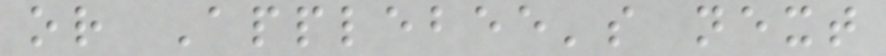or Applebee's next
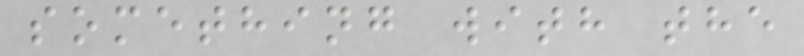something with the
